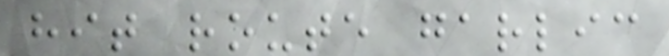hit route garlic
